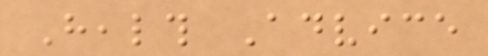Health Advice
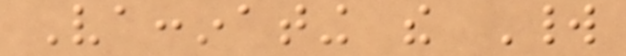Vaccinating the World
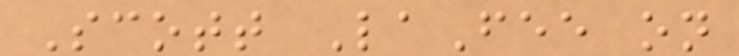Scott LaFee on
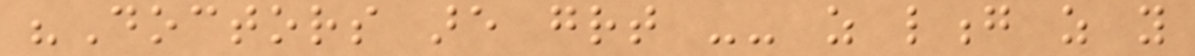"Doctors are great -- as long as you
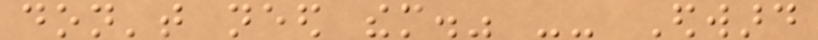don't need them." -- Edward
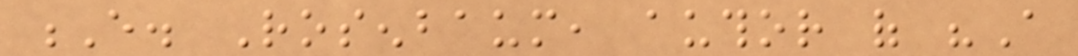E. Rosenbaum, author of "A
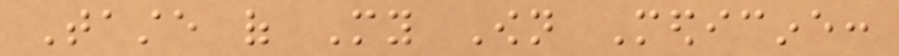Taste of My Own Medicine:
